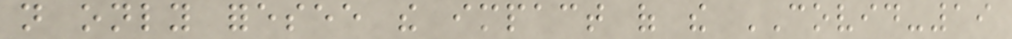not only foresee the impact of the COVID-19
